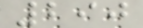290
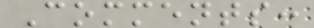Comments:
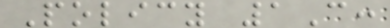Policy 1C:
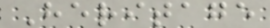Heritage
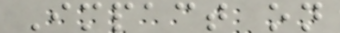Impact on
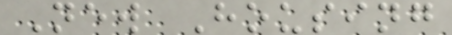New Housing
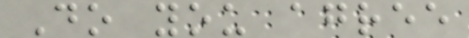Do you agree
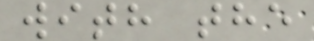with the
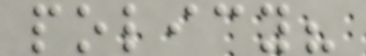policy?
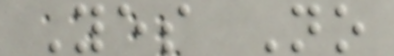Yes No
